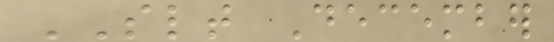SLT December
